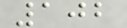102
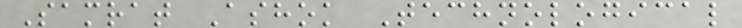Samrat Ashok Technological
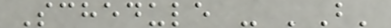Schedule - 'B'
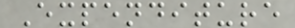Expenditure
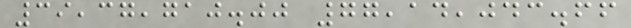39,37,710.00 77,14,043.66
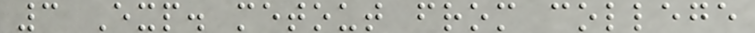3 Exp. metout from college
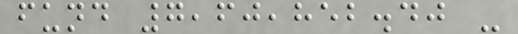fund 7,60,852.40 -
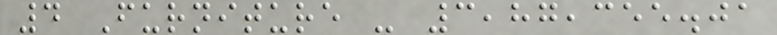4 Furniture - 3,87,355.01
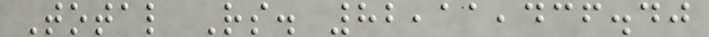Total Rs. 82,11,436.40
